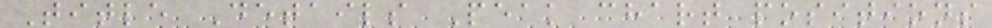Title Details Peak chart positions
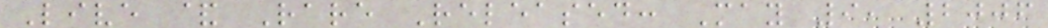Live & Rare Released: May 9, 2006
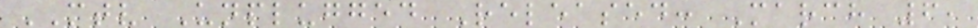MTV Unplugged Released: March 6,
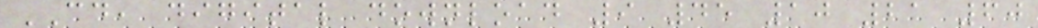CD, digital download 9 45 10 21 60
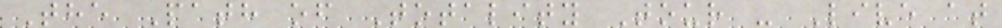The Path of Totality Tour - Live at
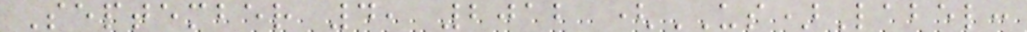September 4, 2012 (US)Label:
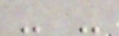- -
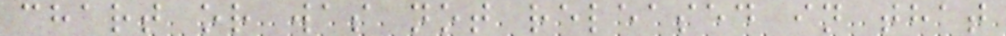chart or was not released in that
